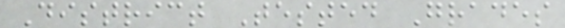District Tested Grades
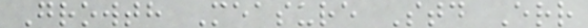Growth Measure Std Err
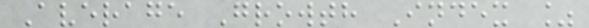Average Growth Index %
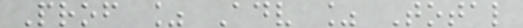Prof % Adv % Total
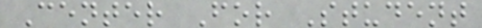Center For Student
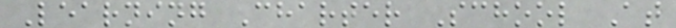Learning Charter School At
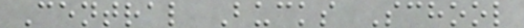Central Bucks School
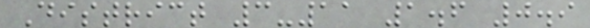District 3-11 1.6 0.9
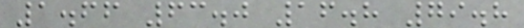1.66 63.0 16.8 79.8
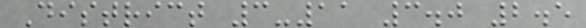District 3-11 3.0 2.5
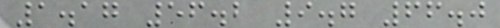1.17 56.2 9.7 66.0
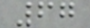67
